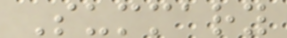Summary
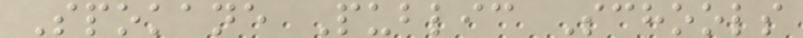Spokane Public Schools
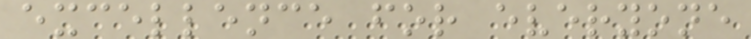excellence for everyone
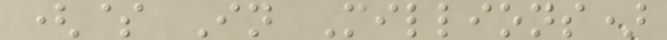($ In Millions)
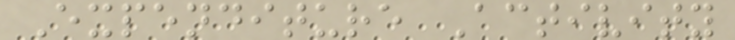Expenditure Activity
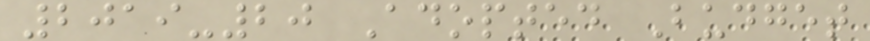2019-20 Adopted Budget
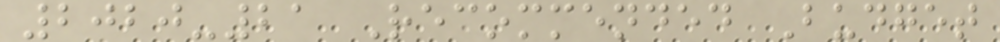2020-21 Recommended Budget
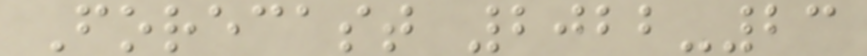Forecast 2022-23
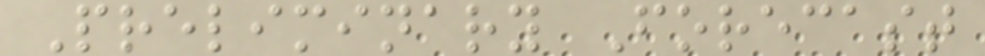Preliminary Forecast
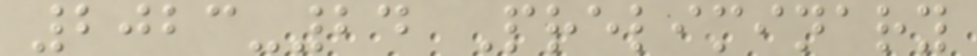2023-24 Preliminary
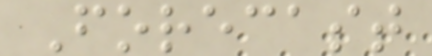Forecast
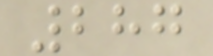287
